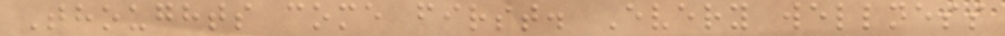Thoughts come first. Every wellness
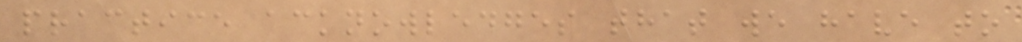practice acknowledges that we have to
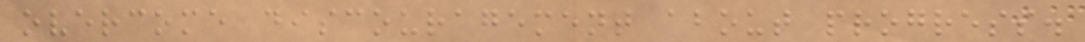overcome discouragement about progress.
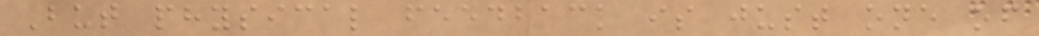But physical feedback is just one of
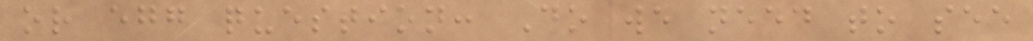or egg question: Do we need to see
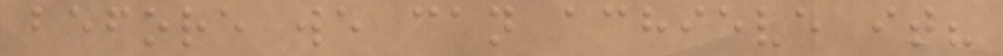before we can achieve it?
